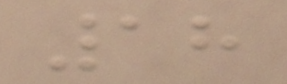18
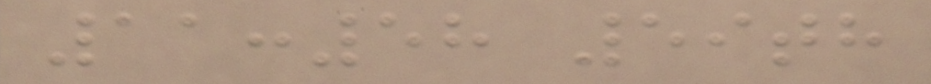11:58 59th
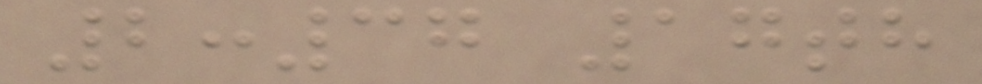2:37 17th
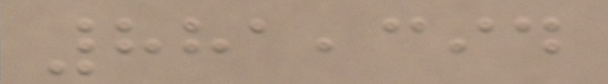881,394
